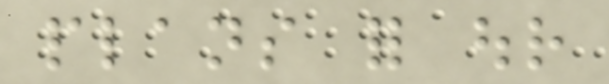plans for our
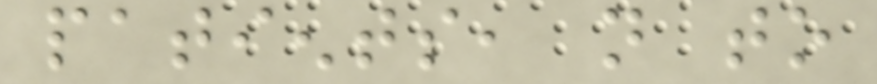patients, not to
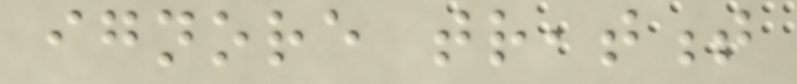ignore treatment
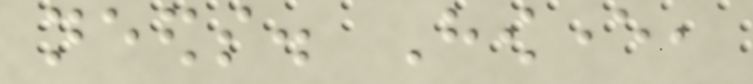needs. However,
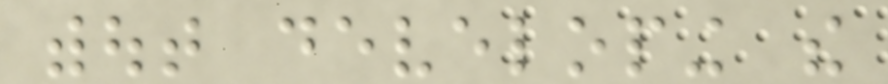without developing the
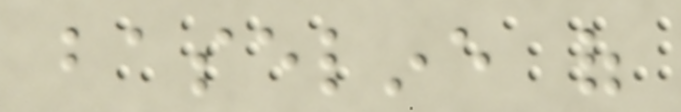baseline of
